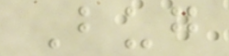Bug
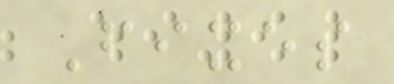Fixes
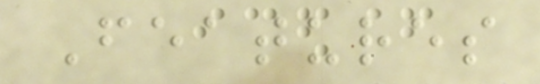Features
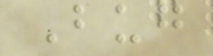Bug
